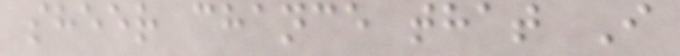sheer chance that I
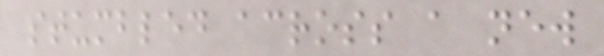stumbled across a new
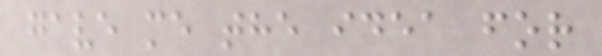gave me the idea for
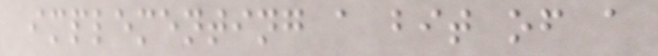implementing a bit of a
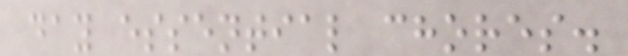day essential chores.
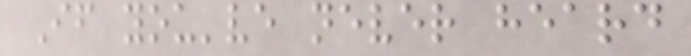If you've never heard
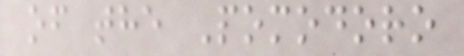of the Pomodoro
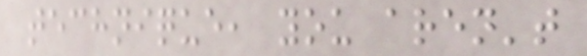technique, you aren't
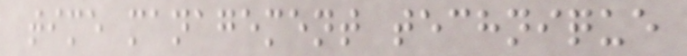time management technique
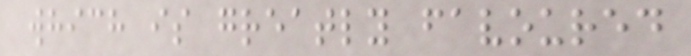which is greatly favoured
